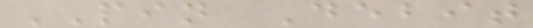PIN Debit
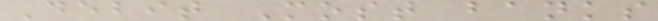Debit Most banks
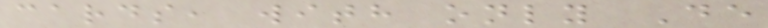cards, with only De
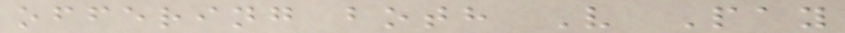offering both V Pay
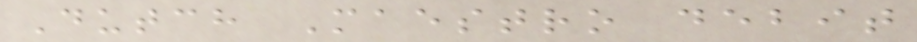Dutch Maestro debit
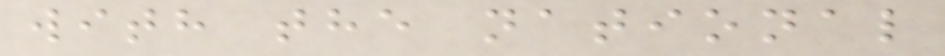with the national
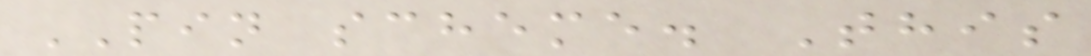PIN scheme. This
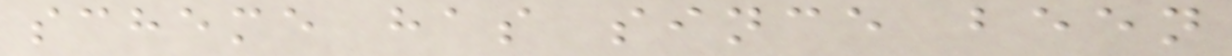scheme has since been
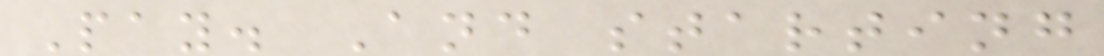Pay. And starting
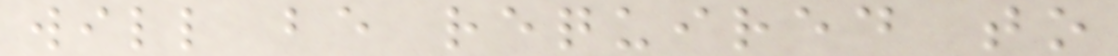will be required to
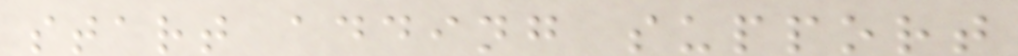start adding support
